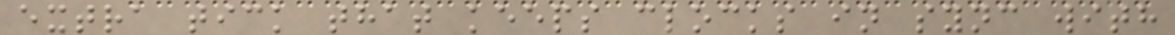extra tick that keeps clocks in sync with
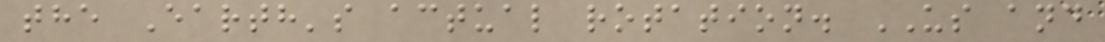the Earth's actual rotation. US and
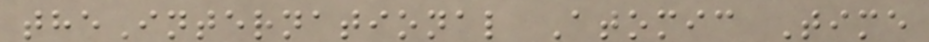theInternational Atomic Time
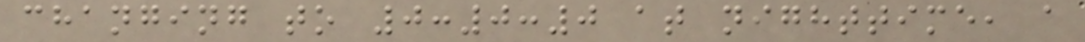changing to 0:0:0 at nighttime, a
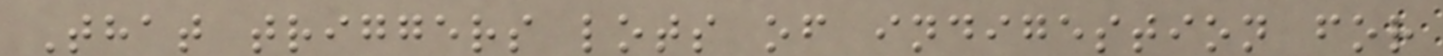That triggers lots of indigestion for
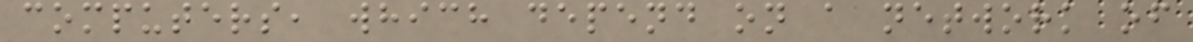computers, which depend on a network of
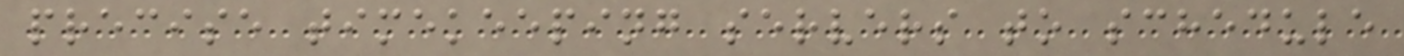precise timekeeping servers to schedule
